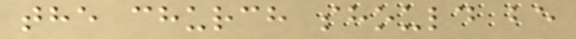the church should be
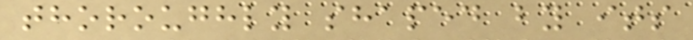thoroughly shaped by its
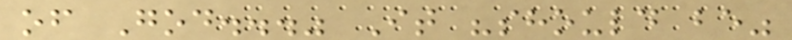of God..." It "should be"
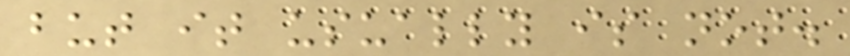but it usually is not.
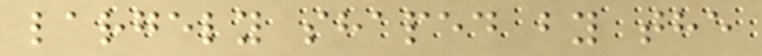largely shaped by the
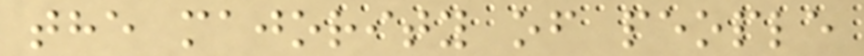the majority of people
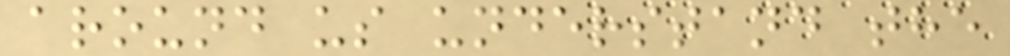around us understand the
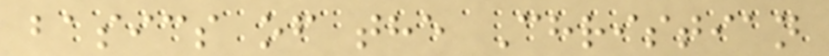basics of the Christian
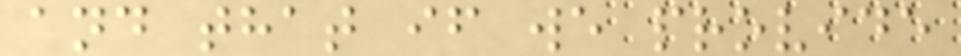and that if we provide
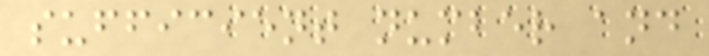sufficient number and
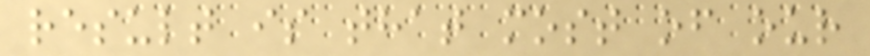result is that most of our
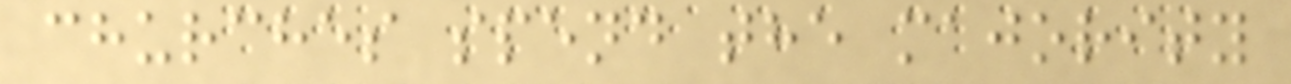churches spend the majority
